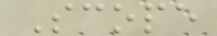Scope
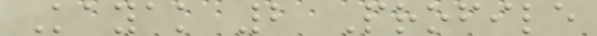Kayak 2 Profile
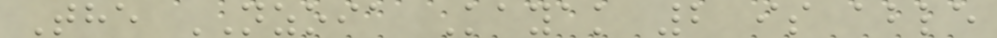The NZOIA Kayak 2 is able
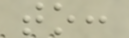to:
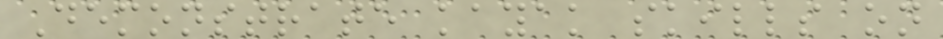Demonstrate kayak skills on
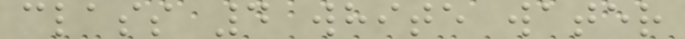class 4 white water
